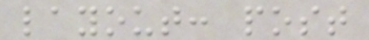layout: post
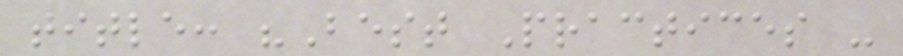title: "Best Practices -
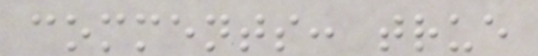comments: true
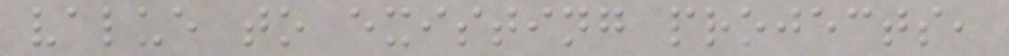value to existing projects,
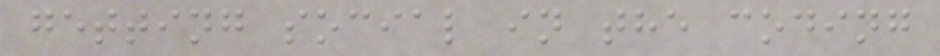getting social in the coding
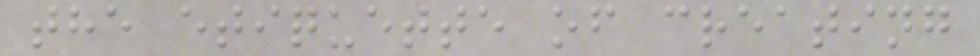the etiquette of creating
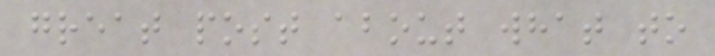great post about what to
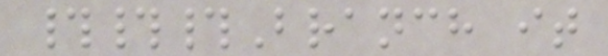###Branch it
